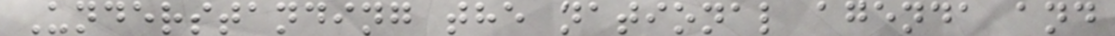Understanding the national agenda and
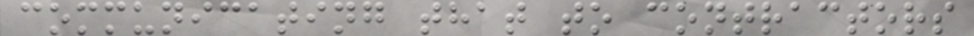communicating that to contractors
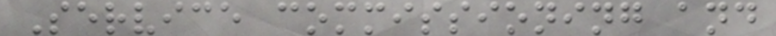Service commissioning and
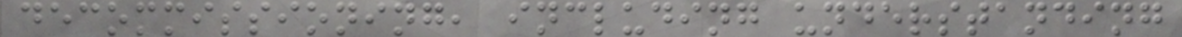decommissioning, including understanding
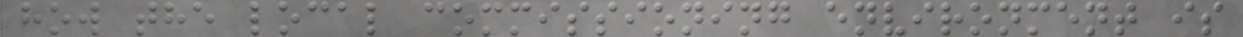how the local commissioning environment is
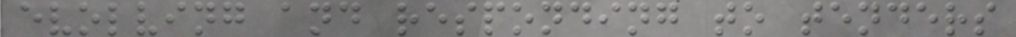evolving and responding to tenders
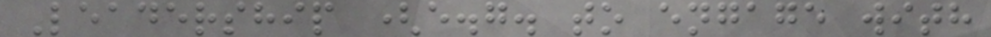Leadership (e.g. to engage with
